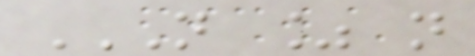N % N
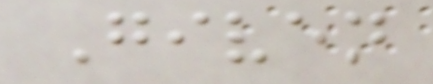Given
